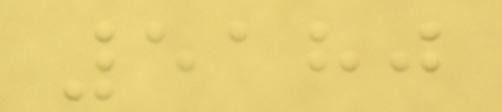5180
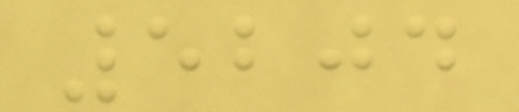5204
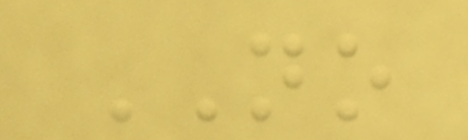NO
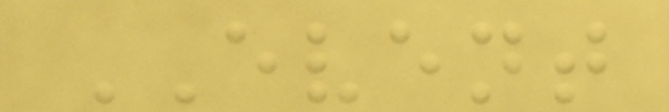EVENT
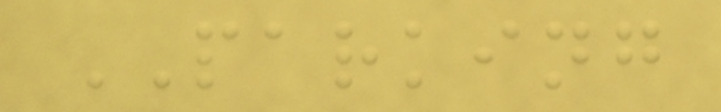PARKING
